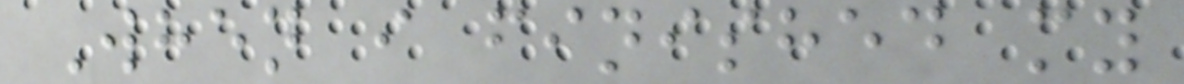When i finished my
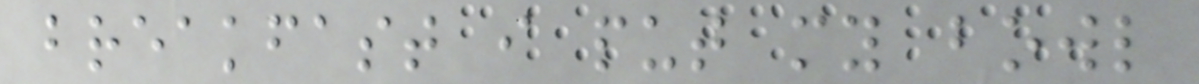breakfast i put my bowl
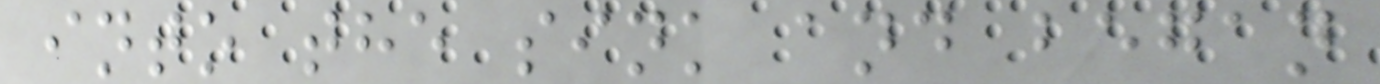into the sink and began
